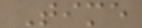Time
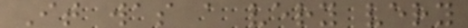It was a very very
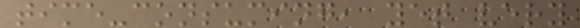time-consuming, yet very
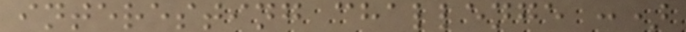interesting challenge :)
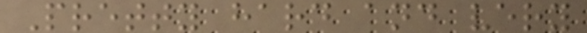Pretty hard and very
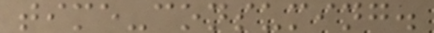time-consuming.
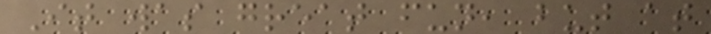It was great fun, but at
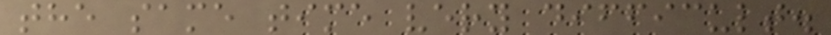the same time very difficult.
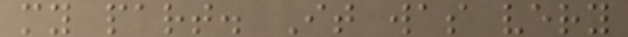my part. It was very
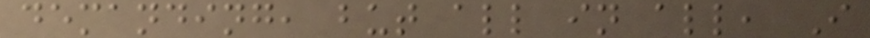demanding, but all in all, I
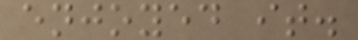enjoyed it.
